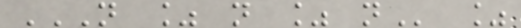N % N % N %
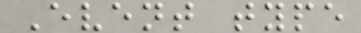Event type
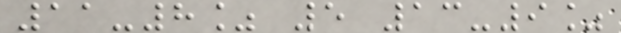11-8% 5 13-9%
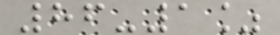86-1%
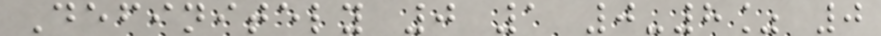Definitely 0 1 0-8% 0
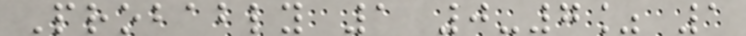Probably 1 0-7% 1
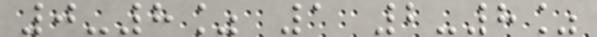0-8% 1 2-8%
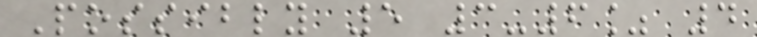Possibly 5 3-6% 4
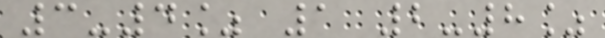3-4% 1 2-8%
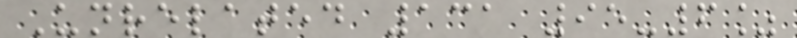Unrelated 131 95-6%
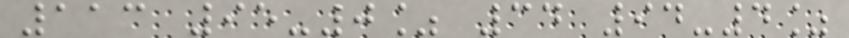113 95-0% 34 94-4%
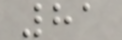81
